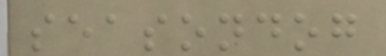seasondog
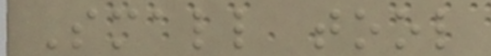Small tool
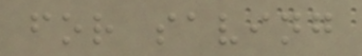for saving
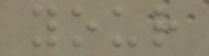your
